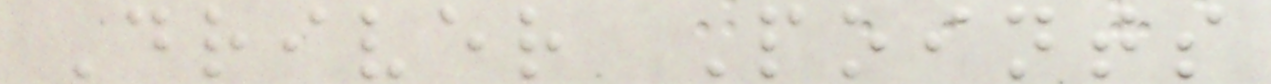Driver Points
